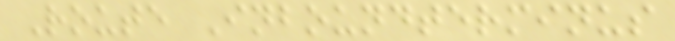Route Inboundterminus
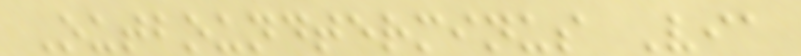Outboundterminus Via
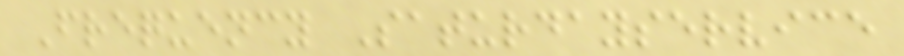Frequency Saturdayservice
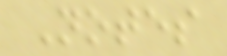Notes
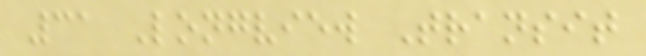31 Longview Transit
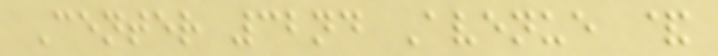Center 32nd Avenue &
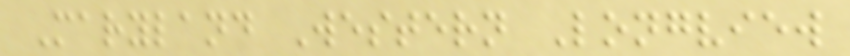Maryland Western Longview
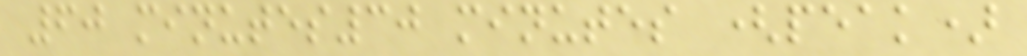60 minutes30 minutes (peak)
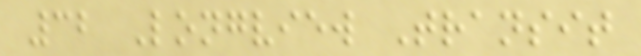32 Longview Transit
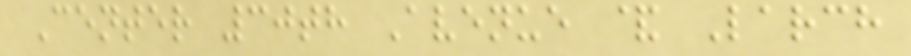Center 30th Avenue & Larch
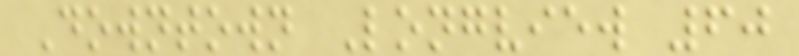Downtown Longview 60
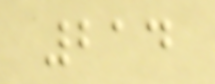214
